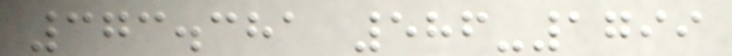373.381 586-1799
